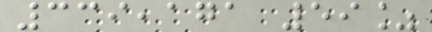339,171 59%
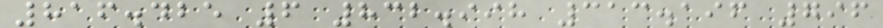816.425 6 832.998 313.196 796
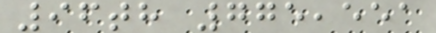96th 775,551
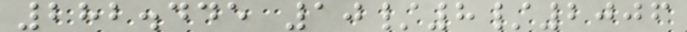282.445 10/8/2006
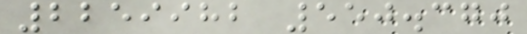2259982 550.370
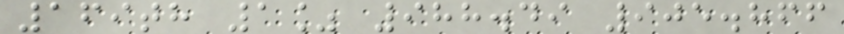169th 1% 988.49 905.866
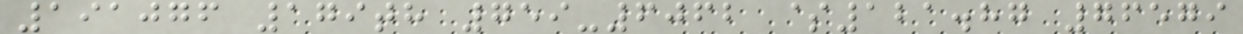191076 179th 759-6062 $121.87 76579
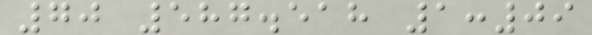70 587.518 1:09
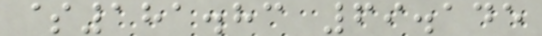$181.83 69.145
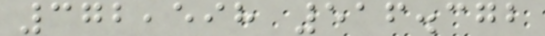372,598 516.372
